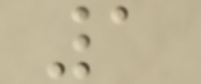1
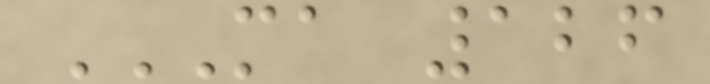MA 126
